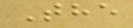The
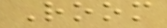Room
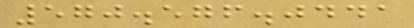570.576.0441
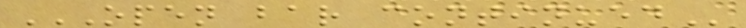OPEN BAR CONTINUED
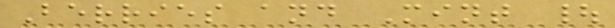Berries and Mint |
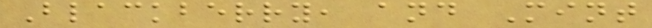Blackberry, and Mint
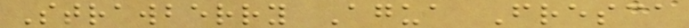Strawberry Agua Fresca
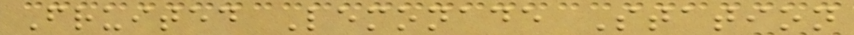Fruited Lemonade Station
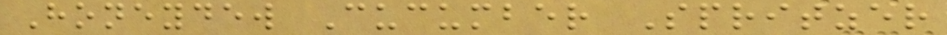Honeydew Cucumber Spritzer
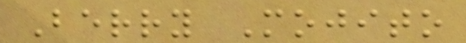Berry Mojito
